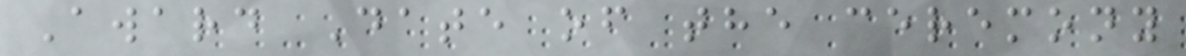Award Date of the ceremony
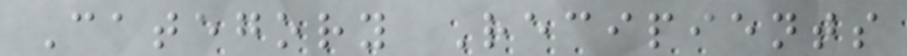Category Recipients
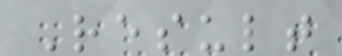Result
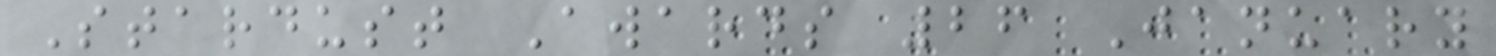Stardust Awards 26 January
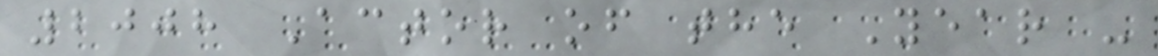2008 Actor of the Year -
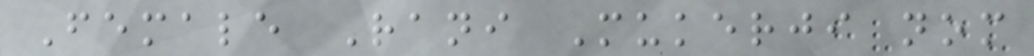Female Rani Mukerji nom
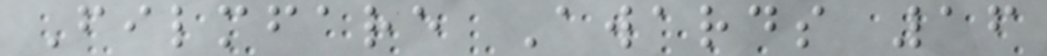Filmfare Awards 16
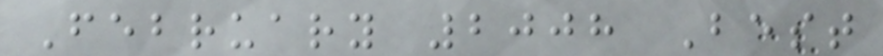February 2008 Best
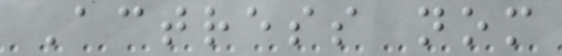Actress nom
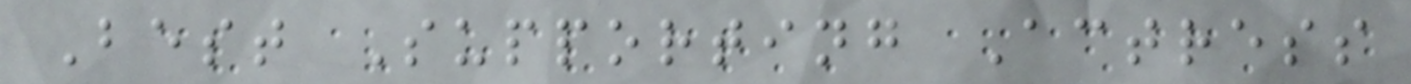Best Supporting Actress
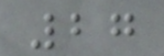27
